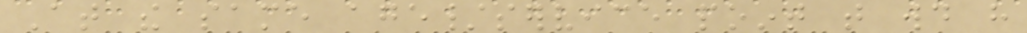At the same age/service point that would have
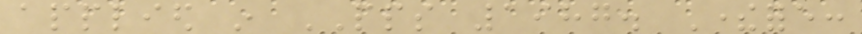applied in PPS 1987. Therefore:
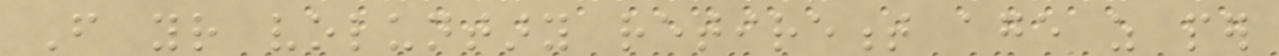From your voluntary retirement age as per
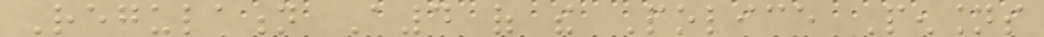Regulation A4 of the Police Pensions
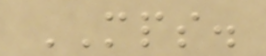MPS.
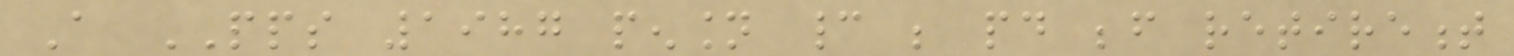A PPS 1987 pension cannot be paid before retirement
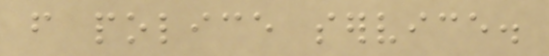from police service.
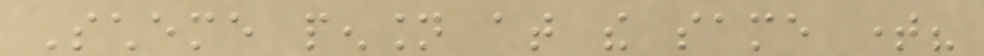Scheme pension at the same time?
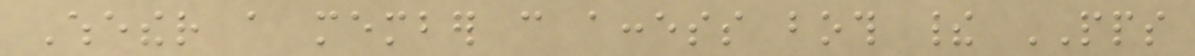Whether a member can access both their PPS
